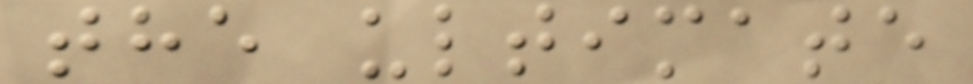the ultimate
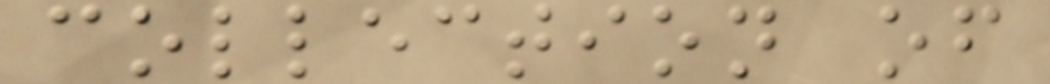collection of
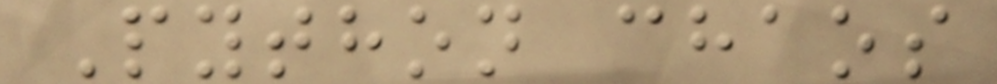Python chaos
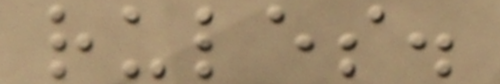rules.
